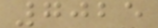7025
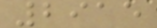2915
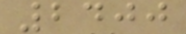2400
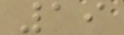19
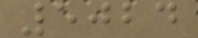5024
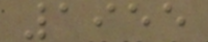1955
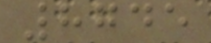8745
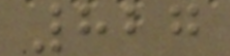827
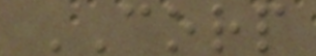CORP
